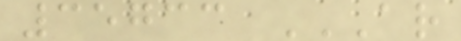35733 AR
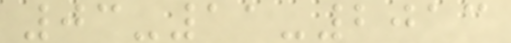03-11-2013
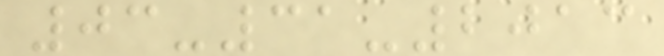03-31-2013
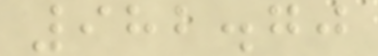982.70
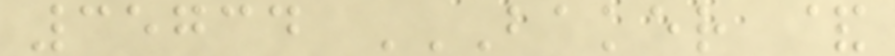35734 BAKER &
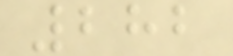282
